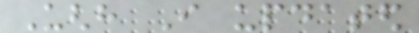Ughh I updated
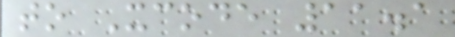to Xcode 11.1
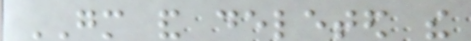GM and deleted the
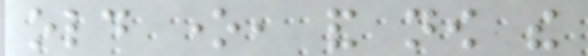old one, and now the
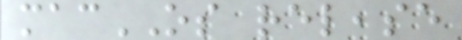macOS release
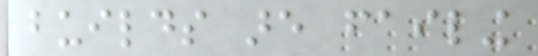builds are failing
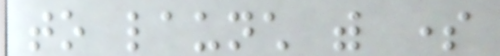to launch with some
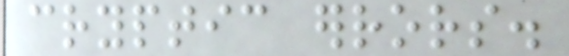cryptic errors.
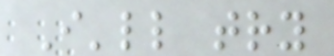I'll try
